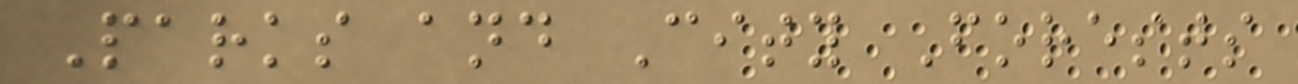Parks and City Forests
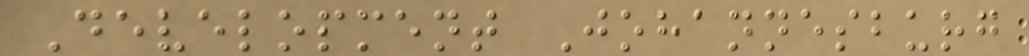Development Johannesburg
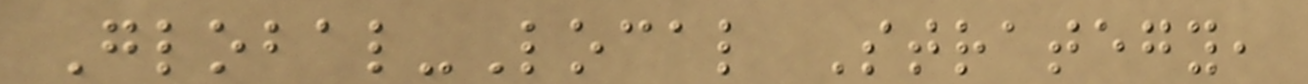Global-Local Strategy,
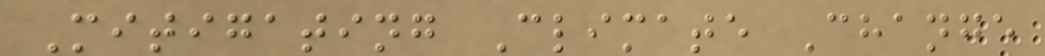Mitigating Climate Change
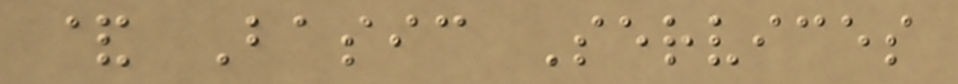& Basic Services
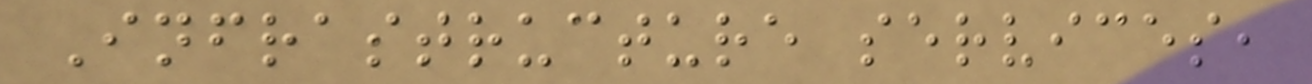Infrastructure services,
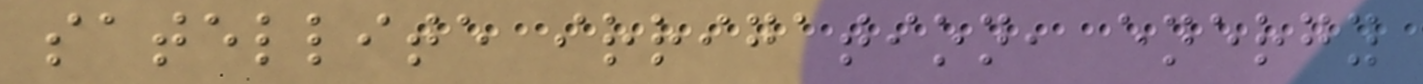satellite irrigation, energy
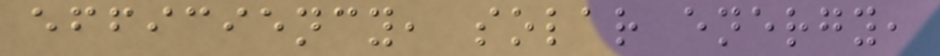efficiency, solar energy,
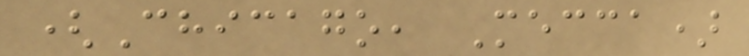(Chicago, Mecca)
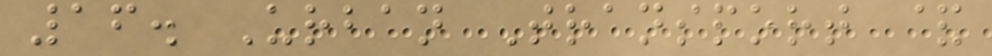16. Urban Transport &
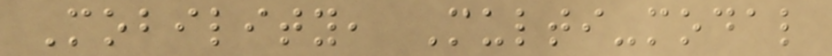Mobility, Multi-modal
